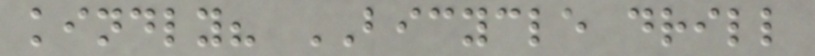kindly? BICYCLE drill
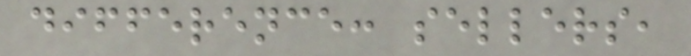difference: sellers,
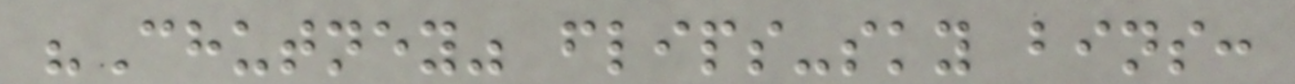"Chutney" flips-sky bins:
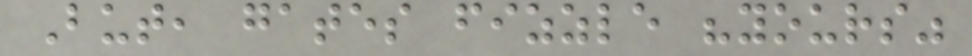But, gates fizzle "yours"
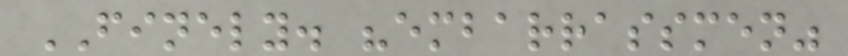FINELY. "embarrassmen"
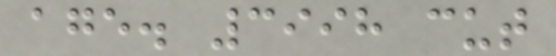age. 3998 cut
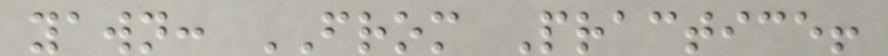yawn: FROM Practice!
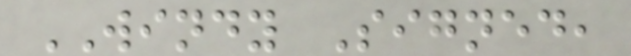WINDY Signed,
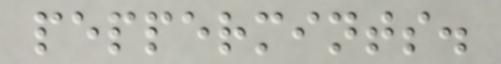peppermints.
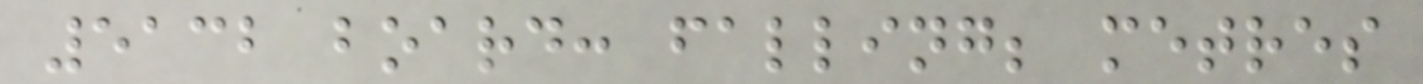5132 board: falling; metres
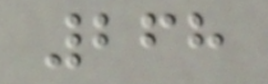268
